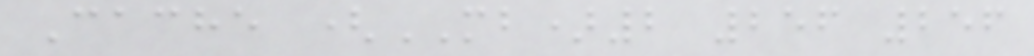Cache (MB)2 256 256
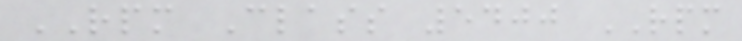RPM Class 5400 RPM
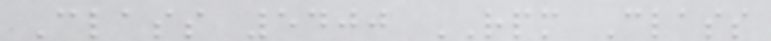Class 5400 RPM Class
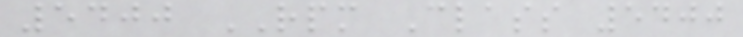5400 RPM Class 5400
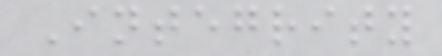Integrity
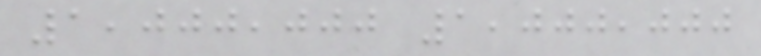1,000,000 1,000,000
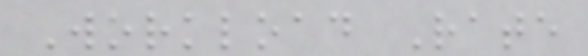Workload Rate
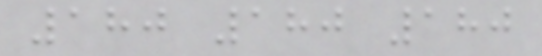180 180 180
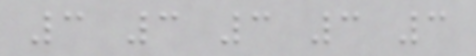3 3 3 3 3
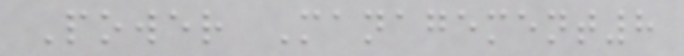Power Management8
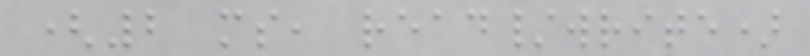(2 ms, read/write)
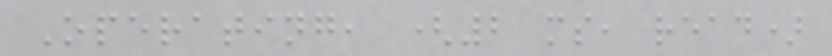Operating, (2 ms, read)
